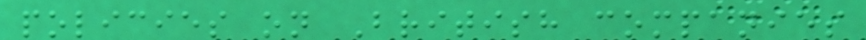policies on British companies
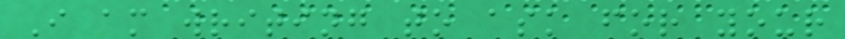I am writing to ask for your
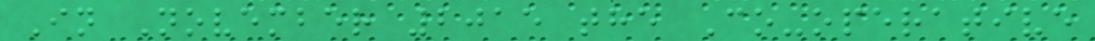In November 2015 the Co-operative
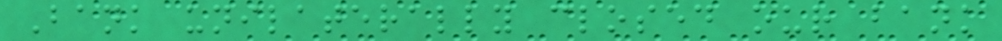Bank unilaterally closed our bank
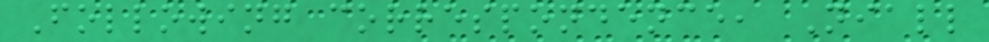Following correspondence, Niall
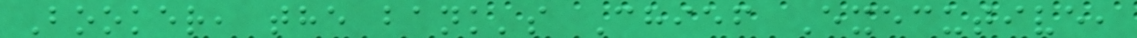Booker, the bank's Chief Executive,
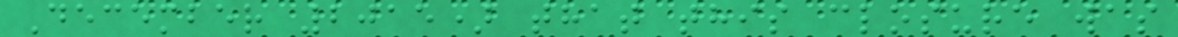December 2015) that this closure was
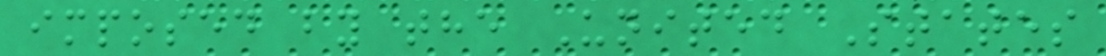imposed by the United States
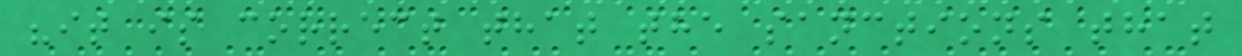"it is correct that the sanctions that
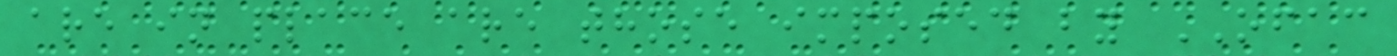are in place are those imposed by OFAC
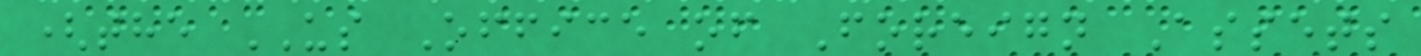(the US Office of Foreign Assets
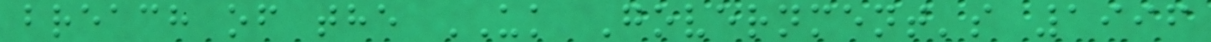breach of the UK Government's 1996
